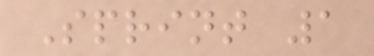Sprint 1
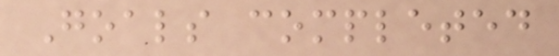Goals completed
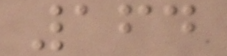164
